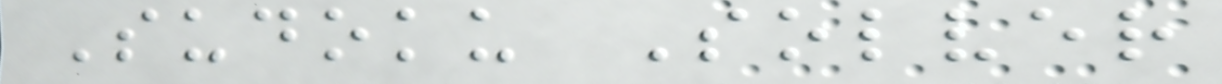Sudoku Solver
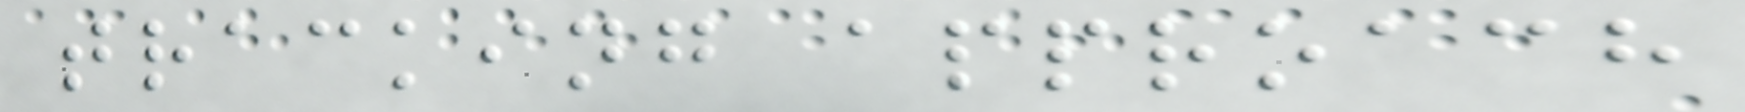tracking approach
